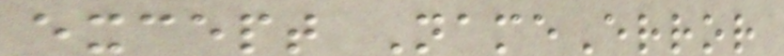except NameError
